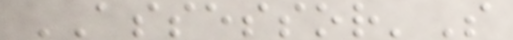ASSESSOR'S
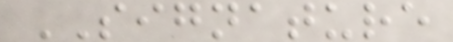SIGNATURE
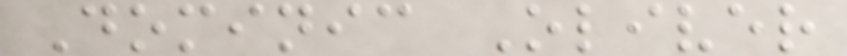Dominic Oliver
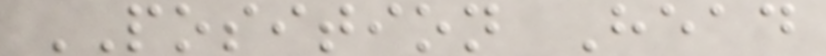POSITION Head
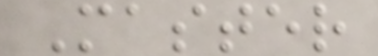Master
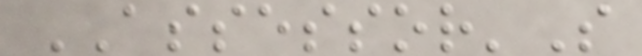ASSESSOR'S
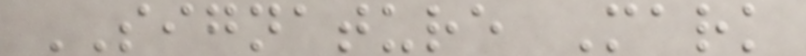SIGNATURE Mark
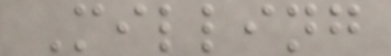Milling
